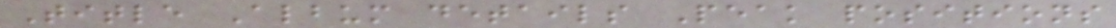Title Album details Peak positions
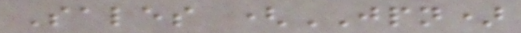Sales (JPN)
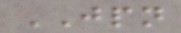JPN
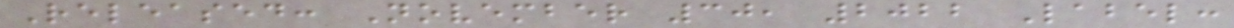Released: November 30, 2022 Label:
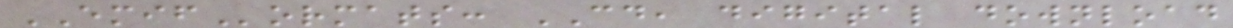EMIFormats: CD, digital download
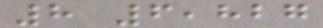8 6,827
